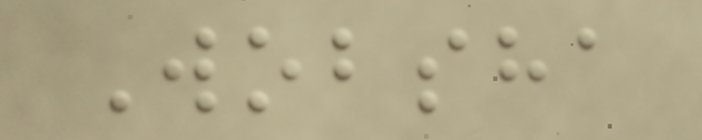Wobsha
